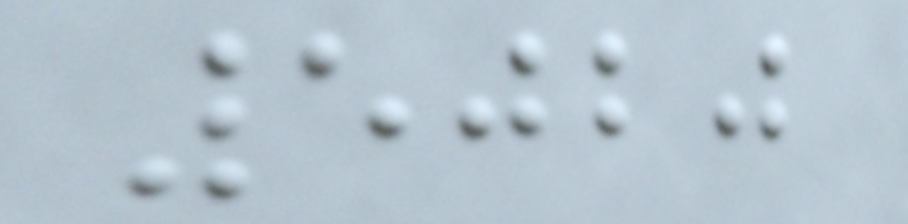5020
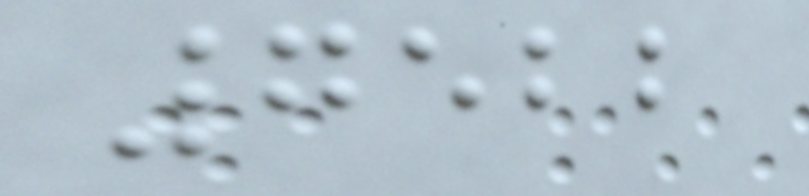7522
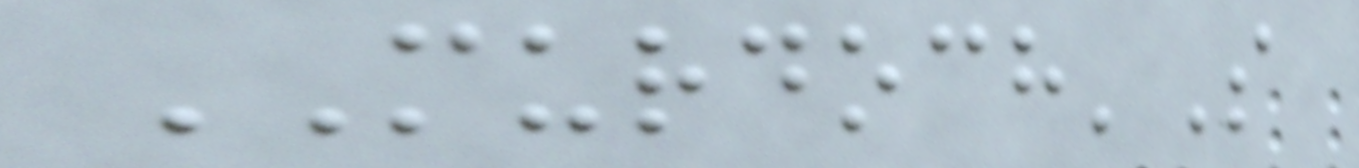MURDOCH'S
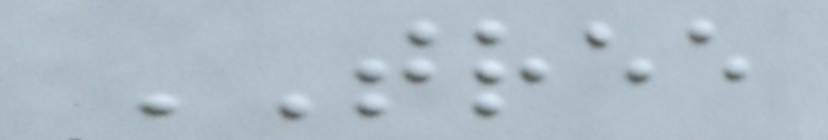TREE
